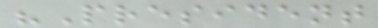"President
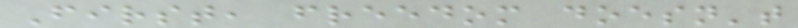First, freedom doesn't
